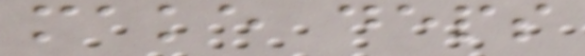make deps
